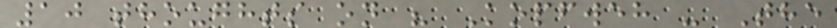10 thoughts on " Kopfweh - The
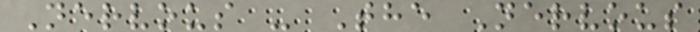Nervous - The Nervous
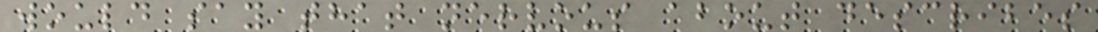would say that nervous about describes
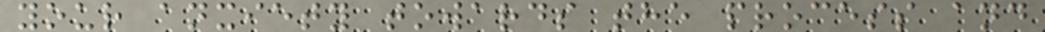your anxiety towards the process and
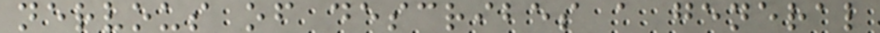nervous of describes a general
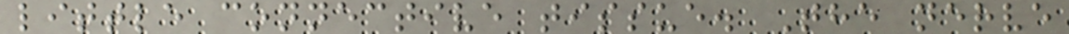little connective tissue. The nerve
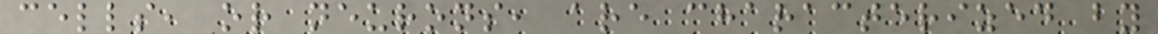cells, or neurons, are characterized by
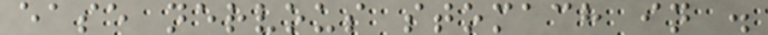ease nervous stomach in .
